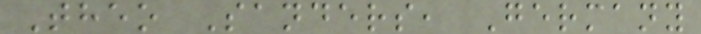Theo Sanders, Germany
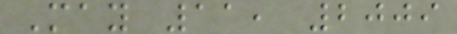May 11, 2009
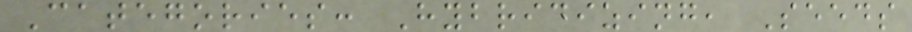Categories: Hybridizing, Seeds
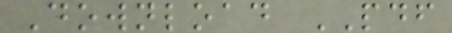Download PDF
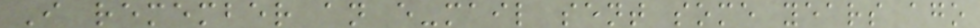I remember an e-mail sent some years ago
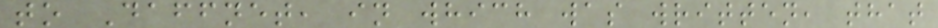to Daffnet, in which was written, that
